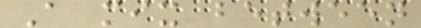A mix between
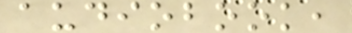audiobook,
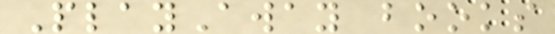PlayAway books
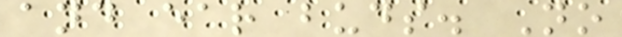and ear buds. No
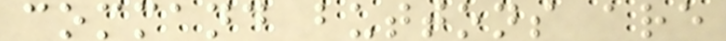command buttons are
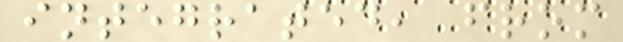integrated, from
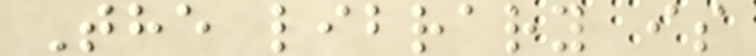The library is
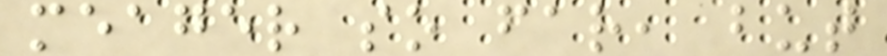meager so far, but
